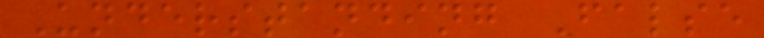Understanding False
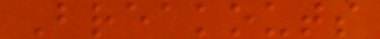Breakouts
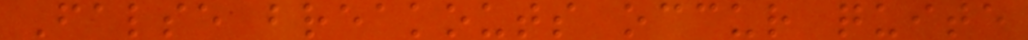False breakouts occur quite
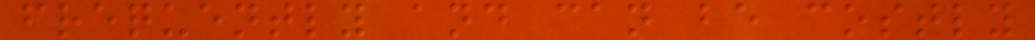frequently and can be costly
